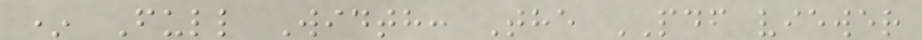* Full Width: The PDF viewer
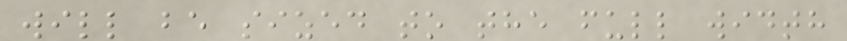will be sized to the full width
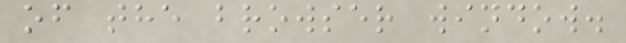of the browser window.
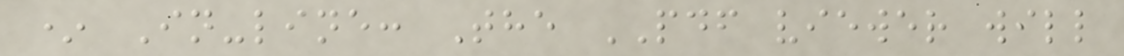* In-line: The PDF viewer will
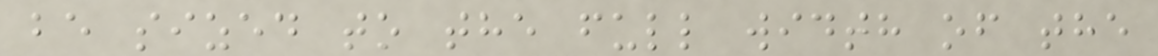be sized to the full width of the
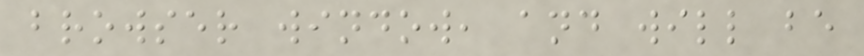browser window, and will be
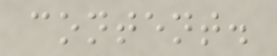content.
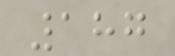187
